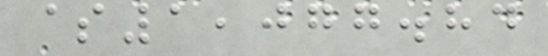$1,077.84
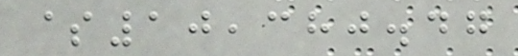$10,380.47
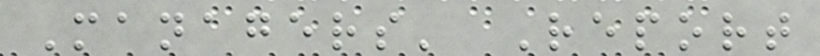Managers' Report
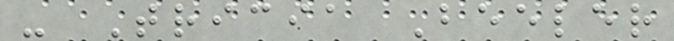- Tricia Beeler
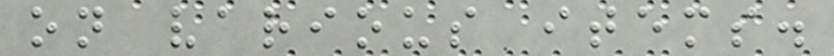on various items.
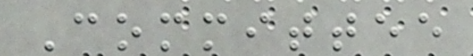Committee
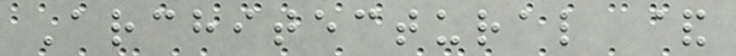Architectural &
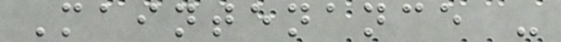Maintenance -
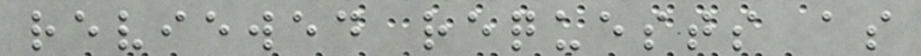reviewed requests as
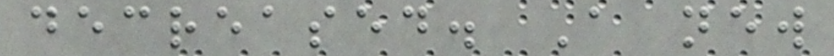decreased. A new
